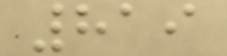819
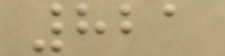821
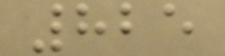825
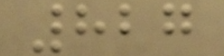827
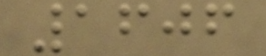1606
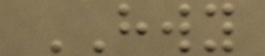HWY
